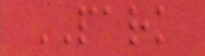PARK
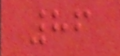86
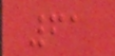61
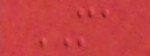MA
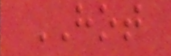HOT
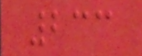233
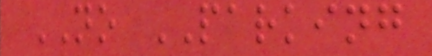NO PARKING
